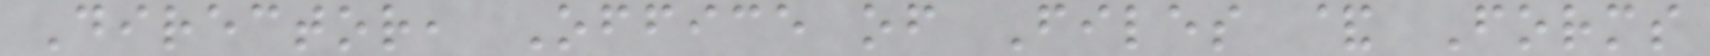Director, Office of Files & Forms
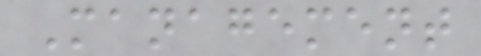Management
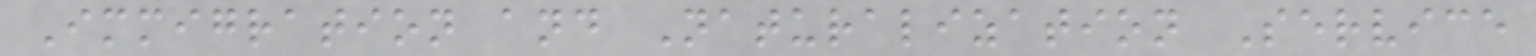Immigration and Naturalization Service
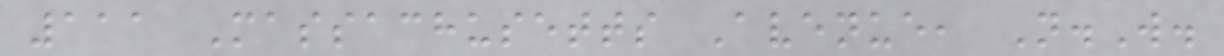111 Massachusetts Avenue, N.W.
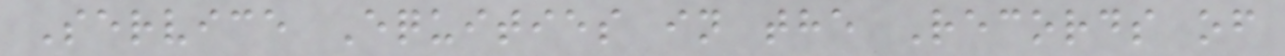Service Equities in the Records of
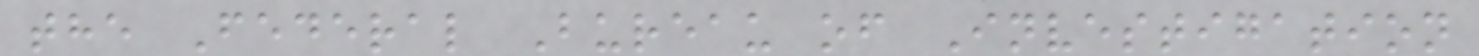the Federal Bureau of Investigation
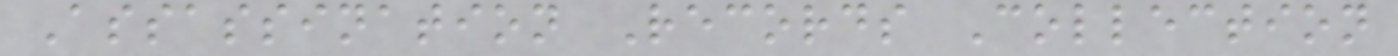Assassination Records Collection
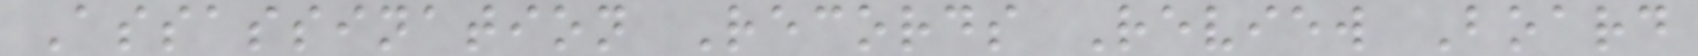Assassination Records Review Board
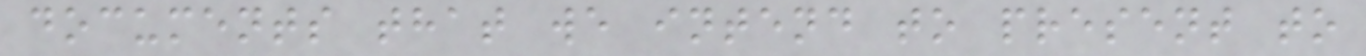documents that we intend to present to
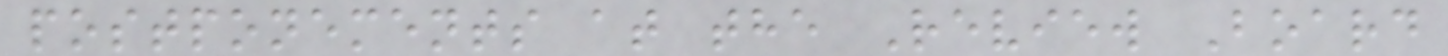postponements at the Review Board
